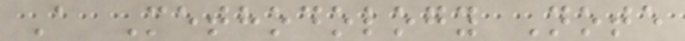A Methodology Note
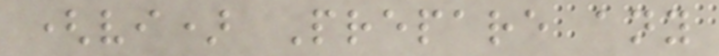(vi) Prepare any
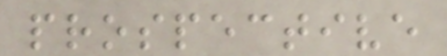prospective
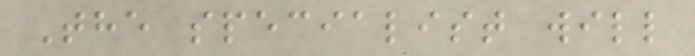The specialist will
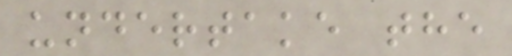undertake the
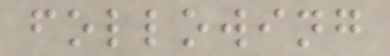following
